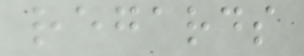regards
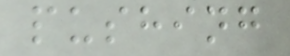pushing
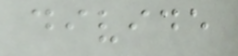divide
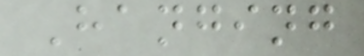Hanging
